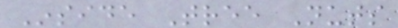Inside Tree Nuts
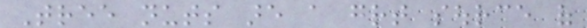Tree nuts are a great source of
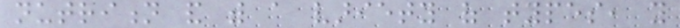nutrition and with a variety of types, you
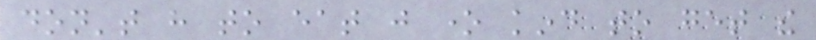don't have to eat just one kind to get the
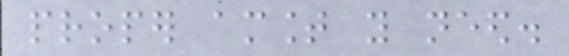proper amount you need.
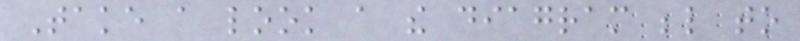Take a look a the diagram below to
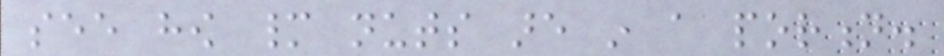see how many nuts are in a portion.
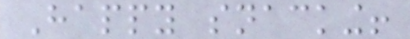Happy snacking!
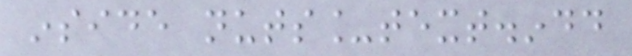inside nuts_text.indd
